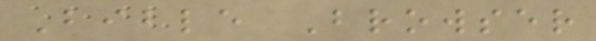Bible Browser
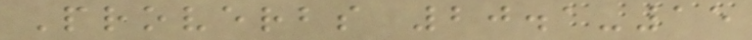Proverbs 20.1-15
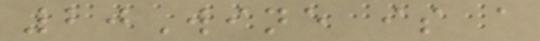20Wine is a
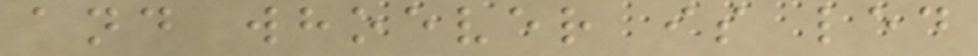and whoever is led
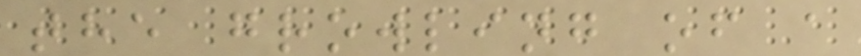the growling of a
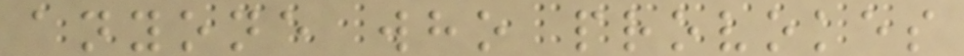anyone who provokes
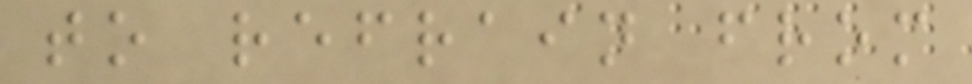to refrain from
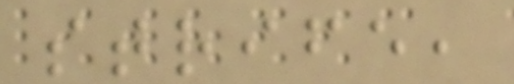strife,
